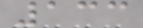133
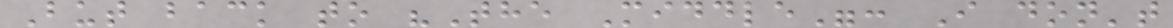But back to "The Middle": I don't
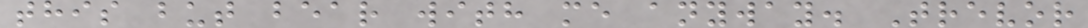this but bear with me anyway. Trevor
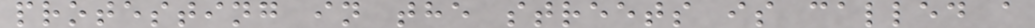protesting in the streets is called a
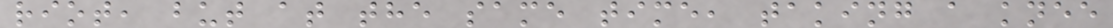riot, but at the same time, taking a knee
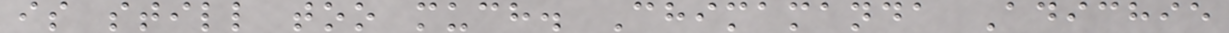is still too much. Chimamanda Adichie
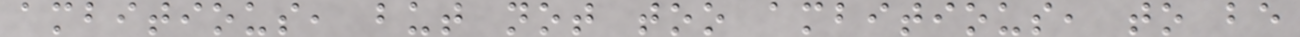ambitious, but not too ambitious, to be
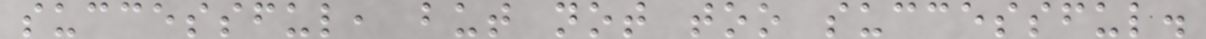successful, but not too successful.
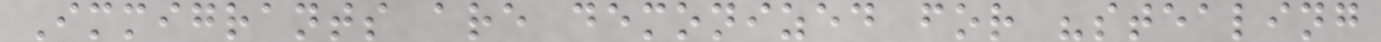Immigrants are demonized for "stealing
